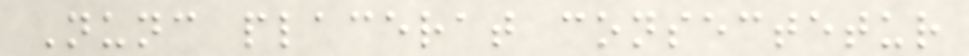Nunc placerat consectetur
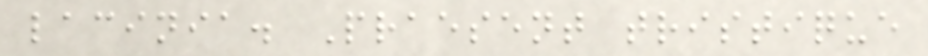lacinia. Praesent tristique
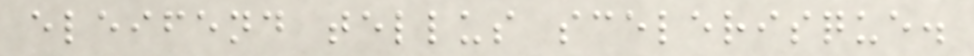eleifend tellus scelerisque.
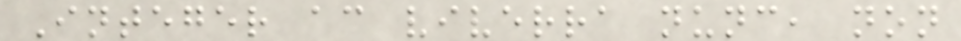Integer ac viverra nunc, non
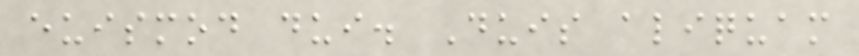euismod dui. Duis aliquam
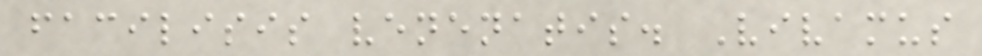facilisis venenatis. Vivamus
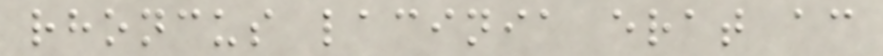rhoncus lacinia erat ac
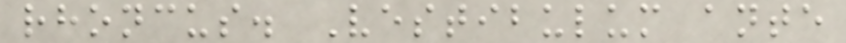rhoncus. Vestibulum ante
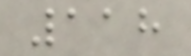118
